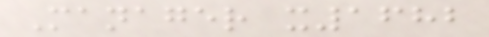Manager x1682
